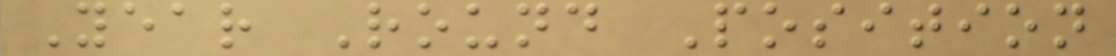Year Round Position
